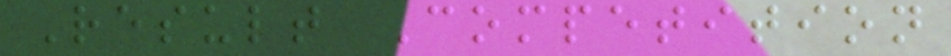Result Competition
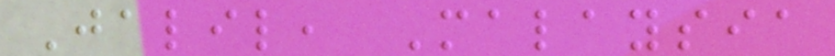Jalil, Malaysia
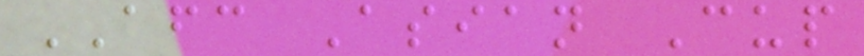AFC Asian Cup
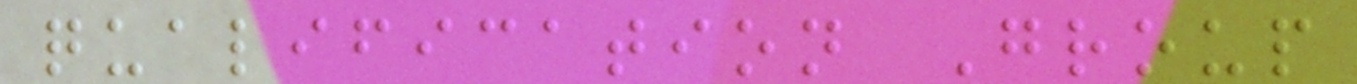qualification Group
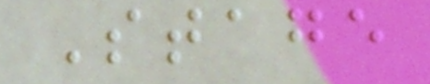Stage
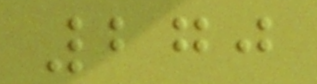270
